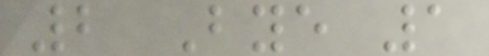2 Bye 1
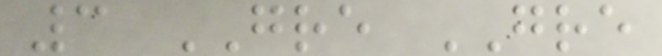3 GRE GRE
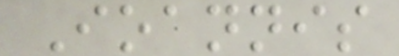Ioannis
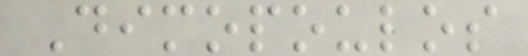Dimopoulos
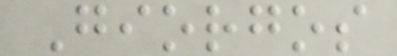Giorgos
